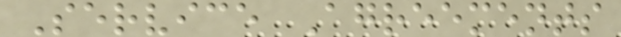Service Agreements
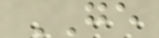GE
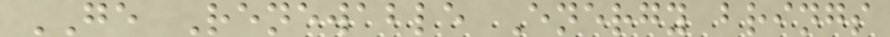GE Renewable Energy brings
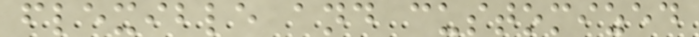flexible and customized
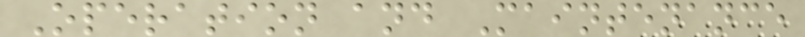Operation and Maintenance
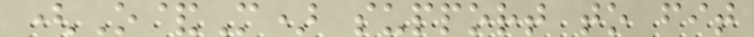(O&M) support to fit
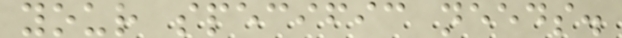your specific needs.
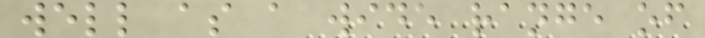well as a wide range of
